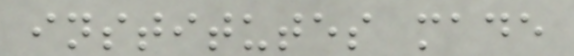institutes made
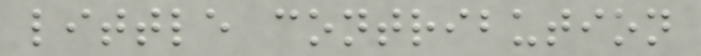little contribution
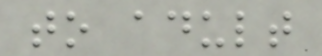to adult
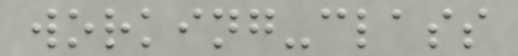working-class
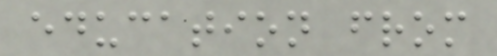education from
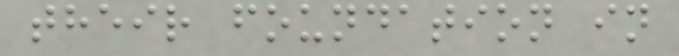their foundation in
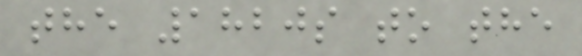the 1820s to the
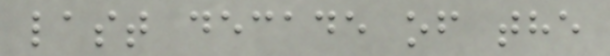last decade of the
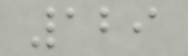129
